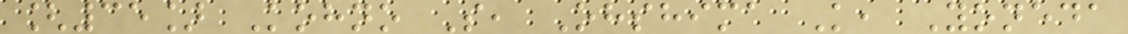[35] Kohno S, Ohshima K, Yoneda
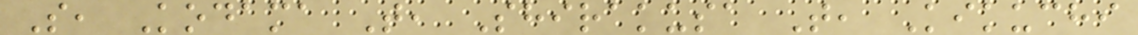S, Kodama T, Shirakusa T, Kikuchi
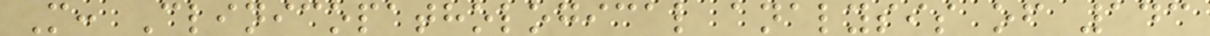M: Clinicopathological analysis of 143
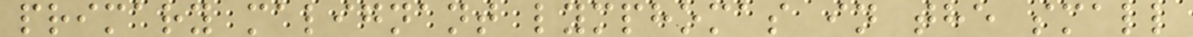primary malignant lymphomas in the small
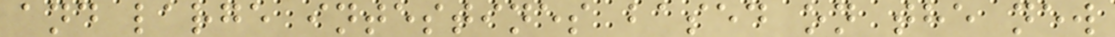and large intestines based on the new
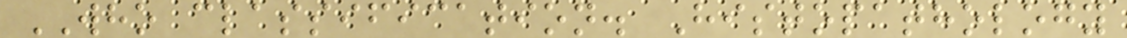WHO classification. Histopathology
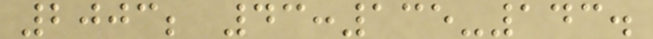2003; 43:135-143.
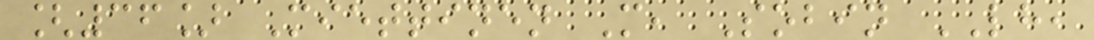[36] Miettinen M, Sobin LH,
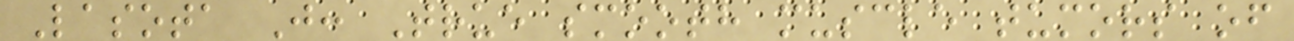Lasota J: True smooth muscle tumors of
